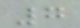7
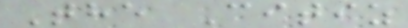The Citiz
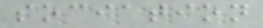sociation
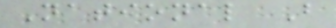National B
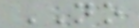NO
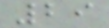29
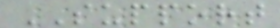SUPPORT
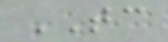TC
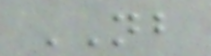NB
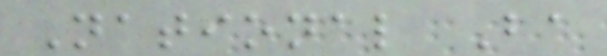National Ba
